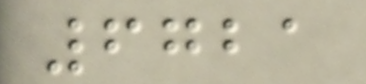6721
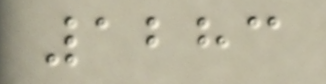1283
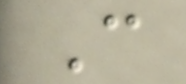C
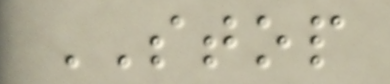STOP
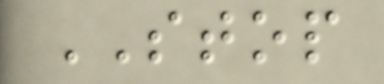STOP
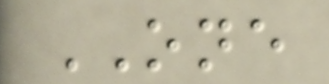ONE
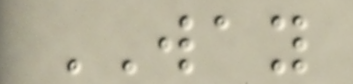WAY
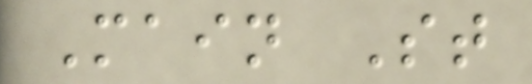Main St
